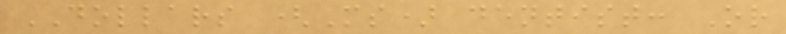DOLLARS (Ms) dentist: Or
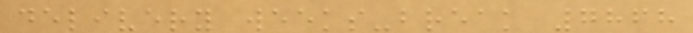delivery weeks-break 7868
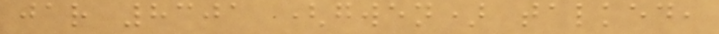jar 8301 (gwen) talked,
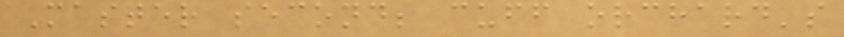Master second; cuff orchard's
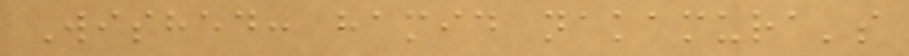Wished: hamid nakamura's
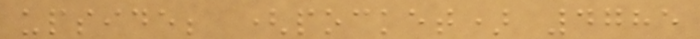upside; (pocket) 4785
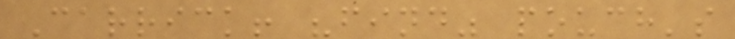Carrick! "find" pouch's
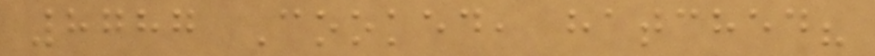8787 Cooked, hatched?
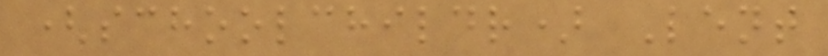(schoolchildr) Lent
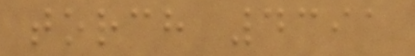torch 4391
